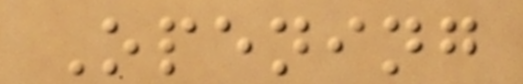Opening
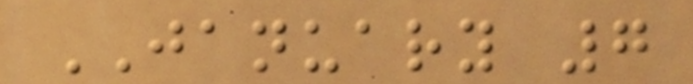JANUARY 7
